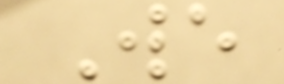We
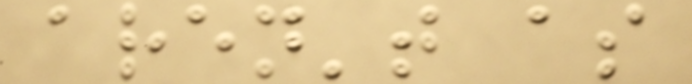aren't as
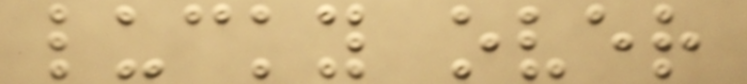lucky over
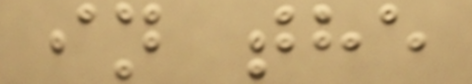in the
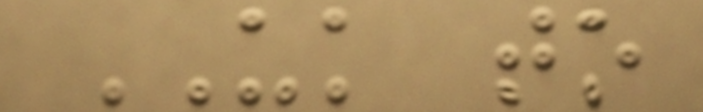UK to
